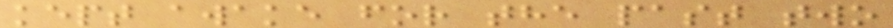kept awake for the past two
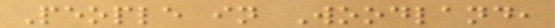People in Woodland,
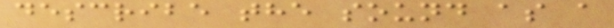describe the sound as a
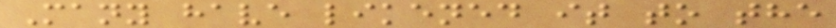Many have likened it to the
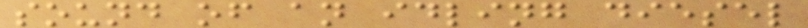sound of an idling diesel
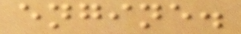engine.
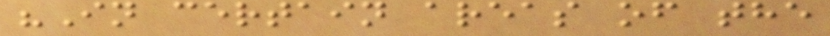"In certain areas of the
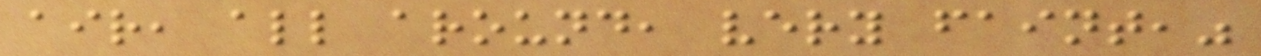air, all around, very faint,"
